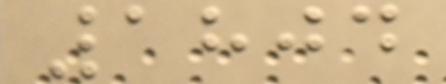1804
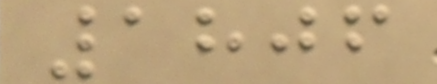1806
